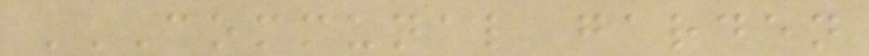COMMUNAL GARDEN
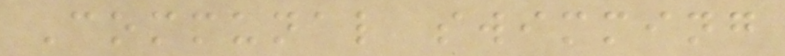Communal swimming
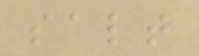salt
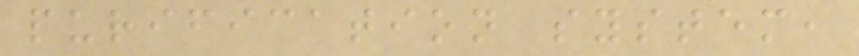purification system,
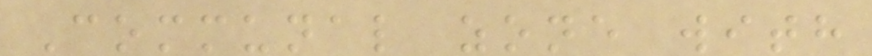Communal zone with
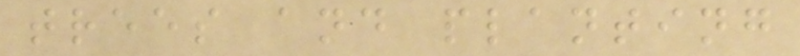trees and planting
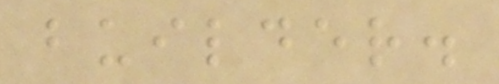builder.
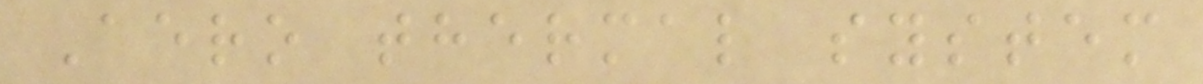Aero thermal system
